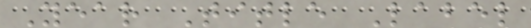Year Title Label
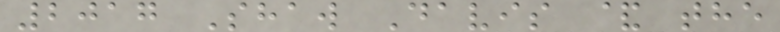2017 Shaw Davis & the
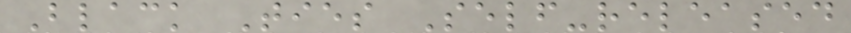Black Ties Self-released
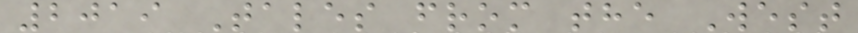2019 Tales from the West
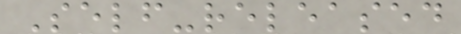Self-released
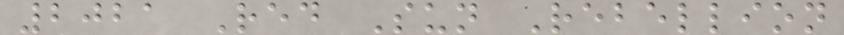2021 Red Sun Rebellion
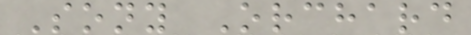Sony Orchard
